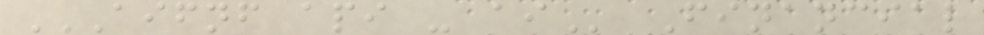AIFNF API - AI Financial
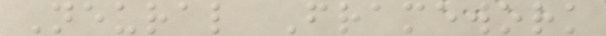Neural Framework
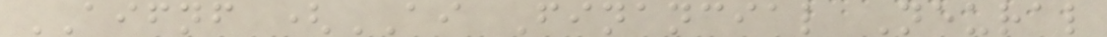AIFNF (AI Financial Neural
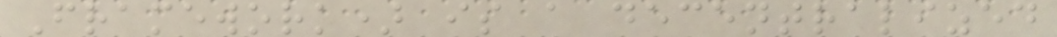Framework) is a decentralized
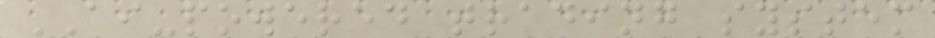AI-powered trading system
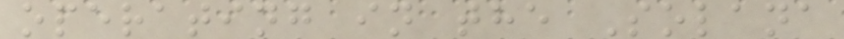operating in the Solana
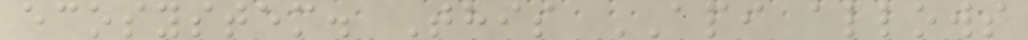ecosystem. This API allows
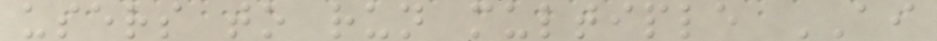users to run multiple AI
